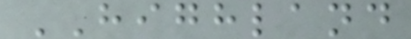HIGHLAND
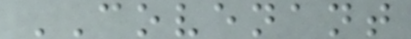COVENANT
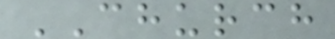CHURCH
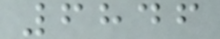6846
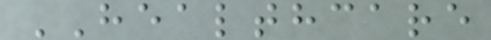HEALTHCARE
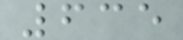635
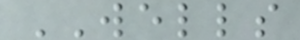WELLS
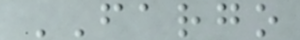FARGO
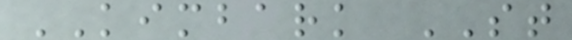KIMBARK ST
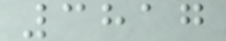3817
